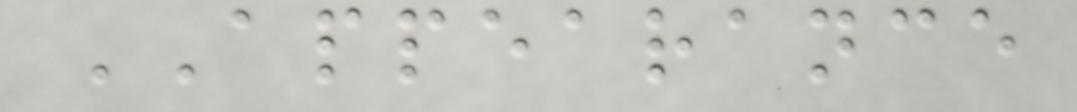APPEARANCE
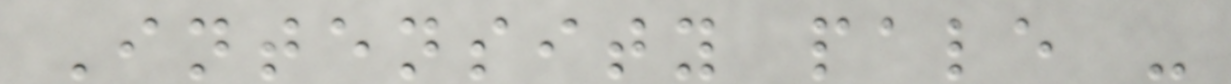Intensity pale -
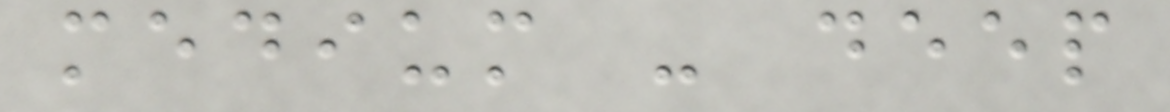medium - deep
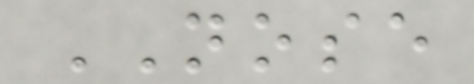NOSE
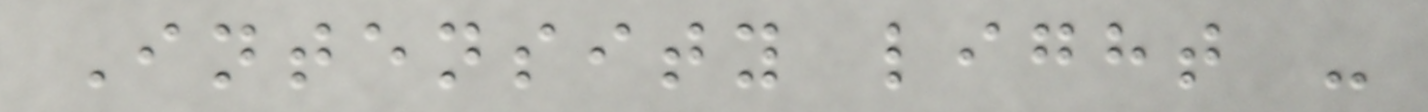Intensity light -
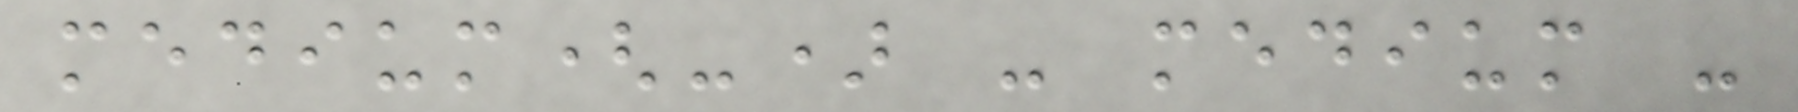medium(-) - medium -
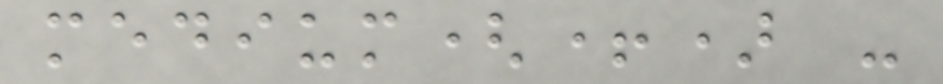medium(+) -
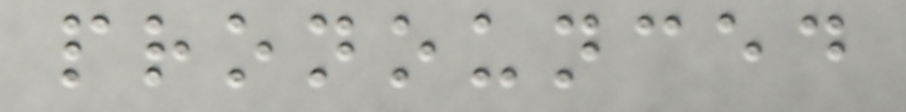pronounced
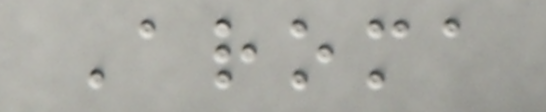Aroma
